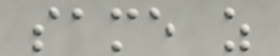same as
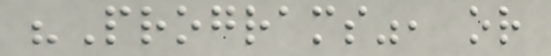"Programs", or
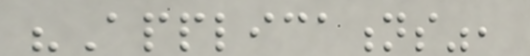"Applications",
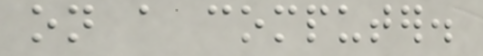on a computer.
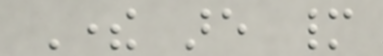There are many
